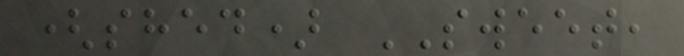(shed) SWEET,
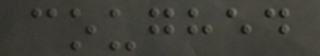coughed
